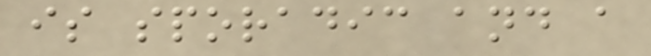is sporadic and a
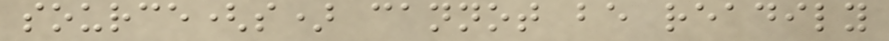source(s) cannot be readily
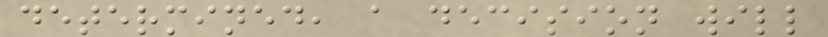determined, a decision will
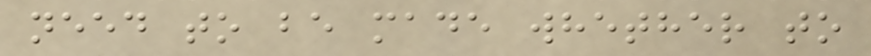need to be made whether to
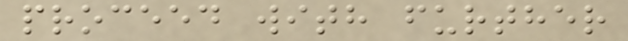proceed with further
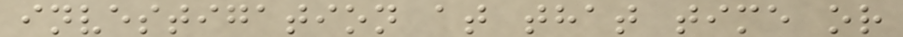investigation at that time or
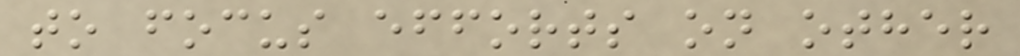to focus efforts on other
